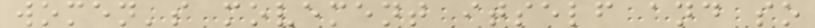women's movement itself and so
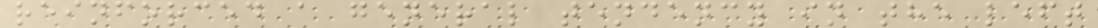reinforced a general tendency in the left
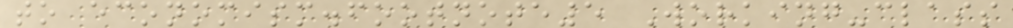to economism.footnote5 Working-class
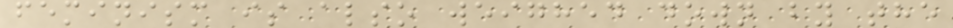feminism is also weighed down by the
